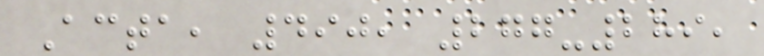Acta, 490, 277-289,
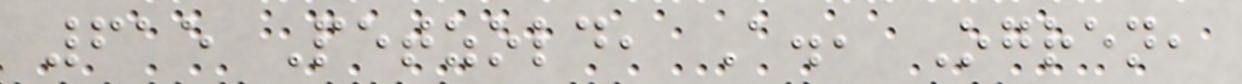615 Petzold, A., Ogren,
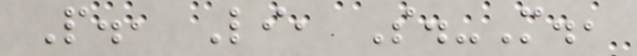P., Li, S.-M.,
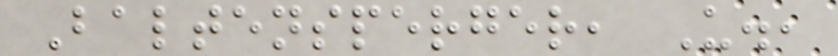Baltensperger, U.,
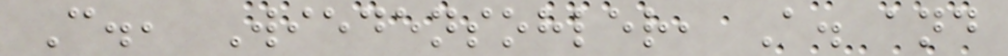C., Wiedensohler, A. and
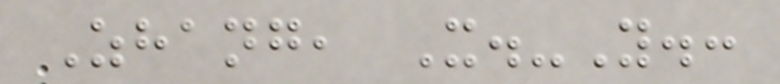Zhang, X.-Y.:
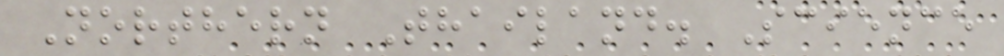Northern Thailand. Science
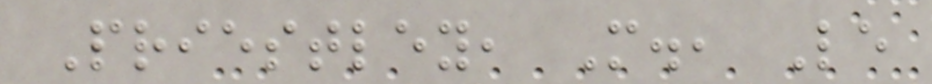Priestley, M., Le
